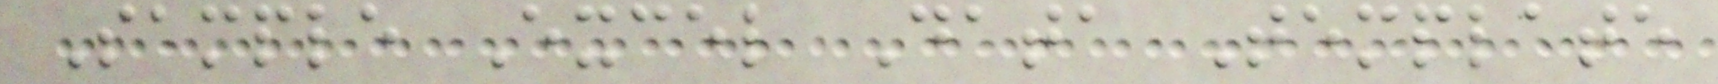Sample Excel Data Template
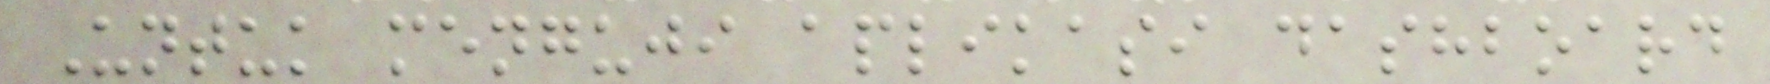Untuk menguji aplikasi dashboard
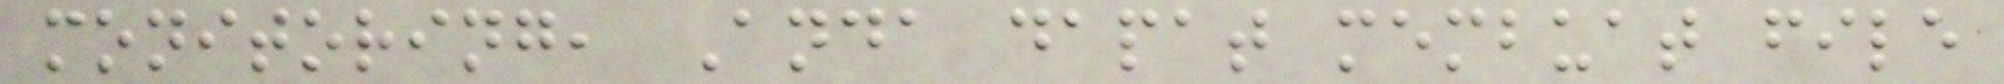monitoring, Anda dapat membuat file
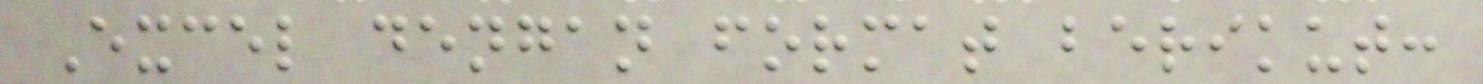Excel dengan format berikut:
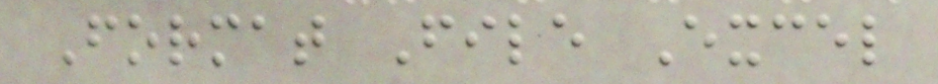Format File Excel
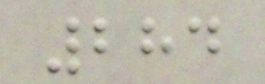284
